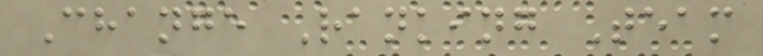Change Ranking Team
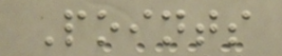Points
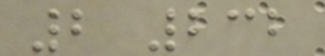2 232
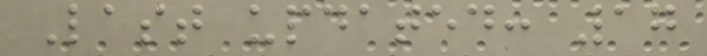Last updated: 17
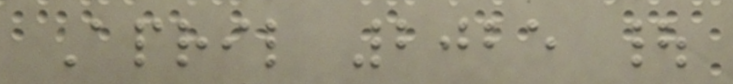April 2025 |
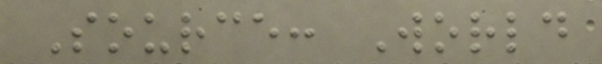Source: World
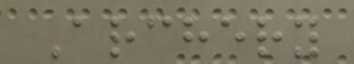Archery
